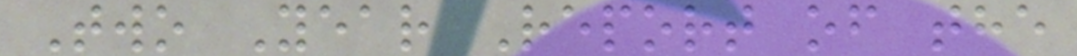Two Year Report of the
